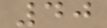40
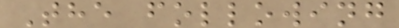The following
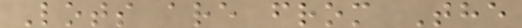Lots are from The
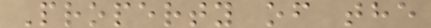Property of the
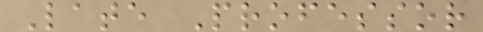Late Professor
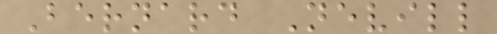Bernard Nevill
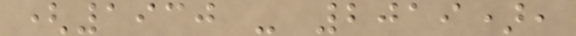(1930 - 2019),
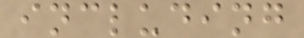including
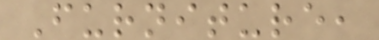Furniture,
